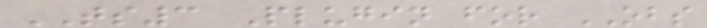TS3 Plugin for OBS
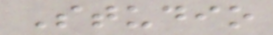Studio
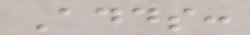Adds:
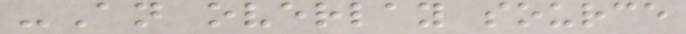-An overlay source
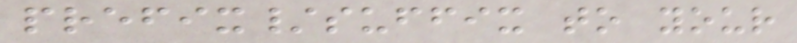prefix/suffix to your
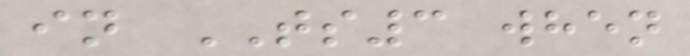in TS3 when
